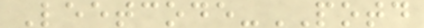Leetcode-POTD
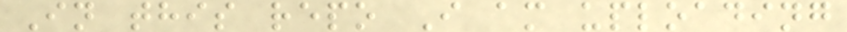In this repo I am uploading
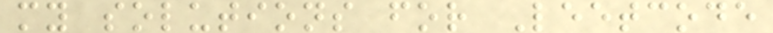my solutions for Leetcode
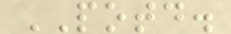POTD.
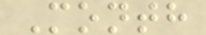Month
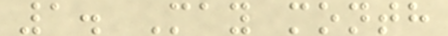1. May month
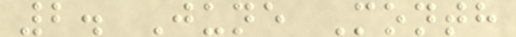2. June Month
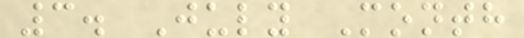3. July Month
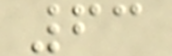63
